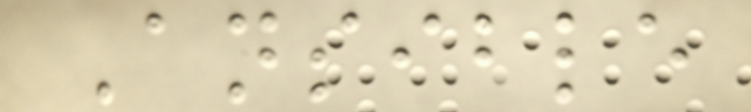Ansible
